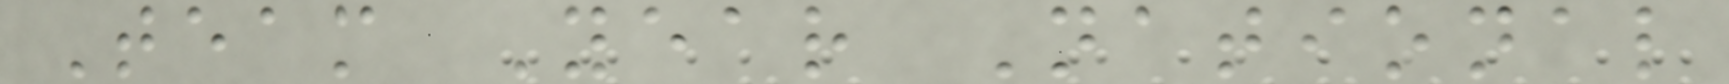Team Year National
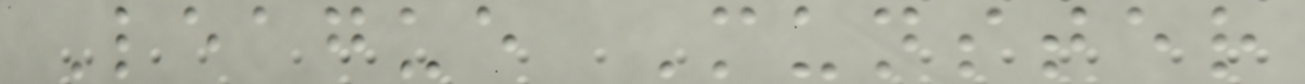League Munster
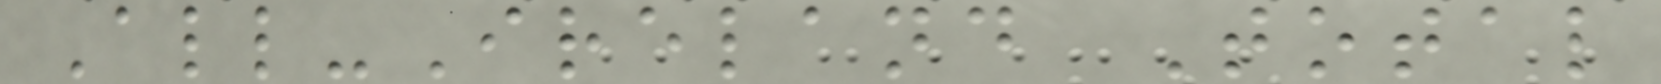All-Ireland Total
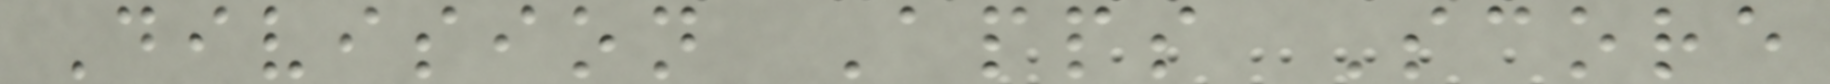Division Apps Score
